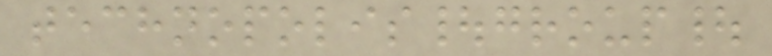technopolis|group|
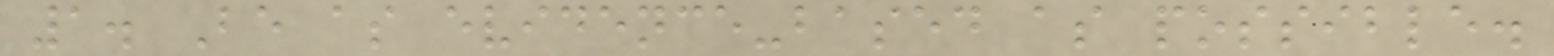1. Be as evidence-based as possible.
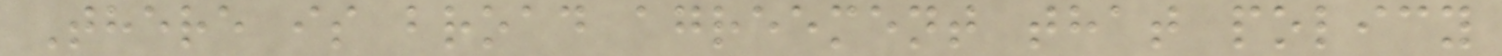There is broad agreement that policy
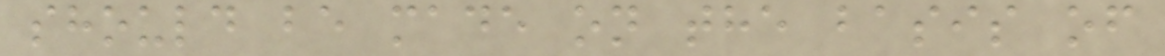should be made on the basis of
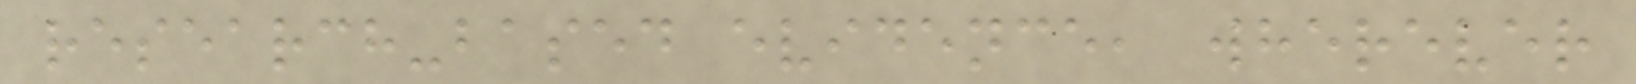research-based evidence, wherever
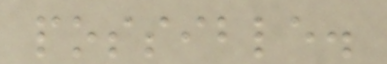possible.
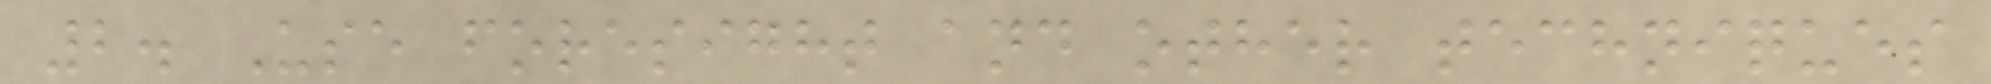2. Use foresight and other techniques
